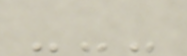---
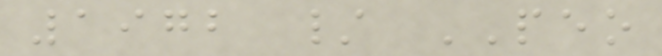1972 / PEO
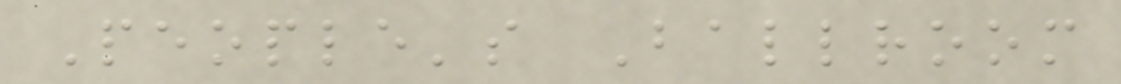People's Ballroom
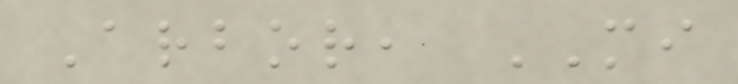Arbor, MI
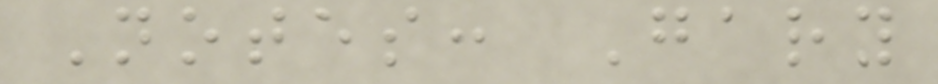Notes: Gary
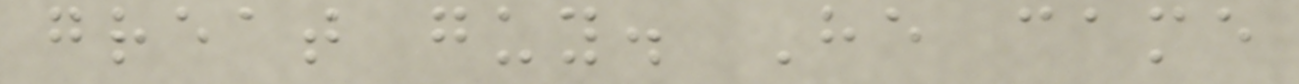great guy. He came
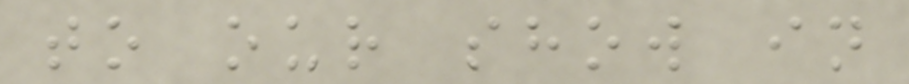to our show in
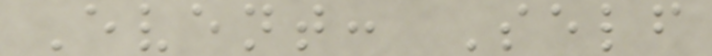Event: Self
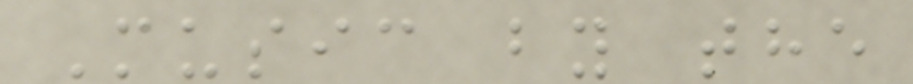Music by the
